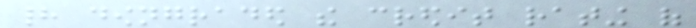had downgraded the credit rating of
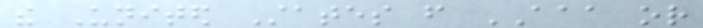the United States from AAA or
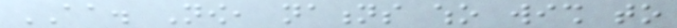AA. Now, nations who wish to
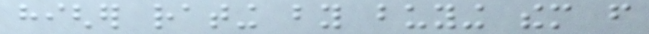higher rating by buying them from
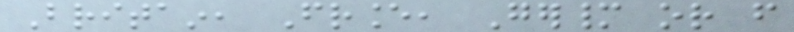Britain, France, Germany or from
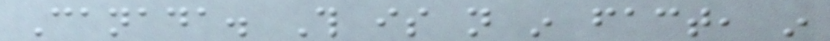Canada. This is not in fact, in
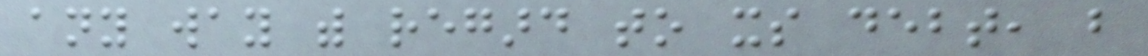any way with regard to its debt, but
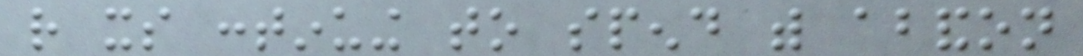rather its continuing to spend with abandon
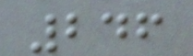246
